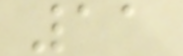11
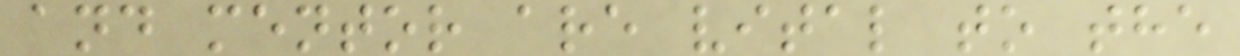and mentor are vital to the
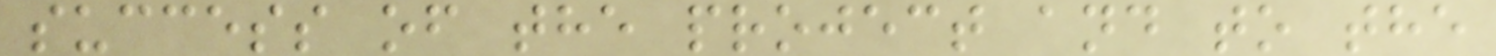success of the project and to the
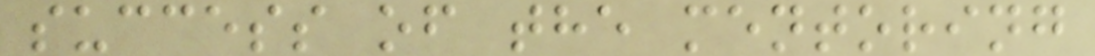success of the mentoring
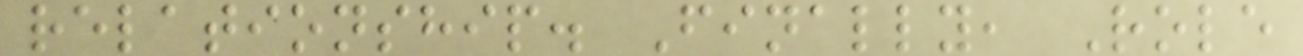relationship. Finally, Role
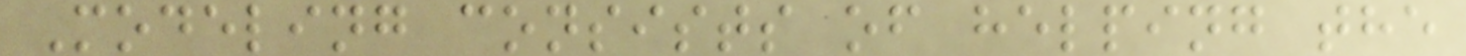Modeling consists of helping the
